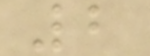2
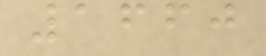1660
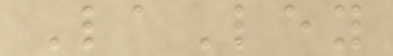LaLey
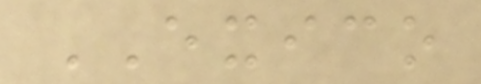EXICO
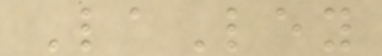LaLey
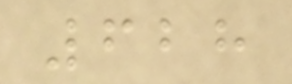628
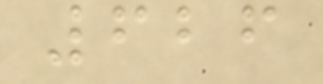626
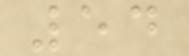54
